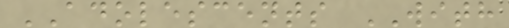ADOLESCENTS WITH
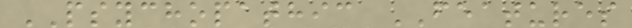PSYCHOPATHIC FEATURES
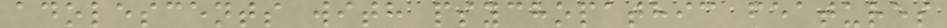adolescents with psychopathic features
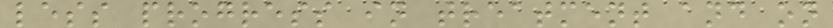less progress in treatment and on
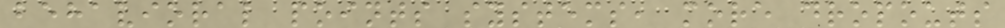behavioral points systems, more dropouts
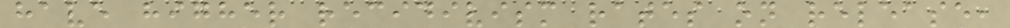have higher recidivism rates on release,
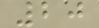20
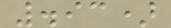.93)
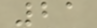21
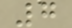7
